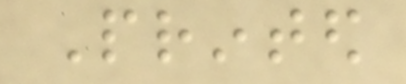Printed
